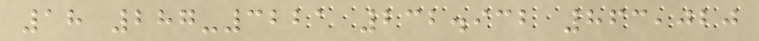18 287-3221 232.932 863,020
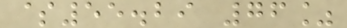$55.29 76%
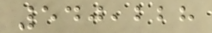540,228
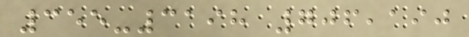355-3198 706,190
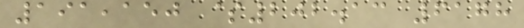191,150 $202.13 6178
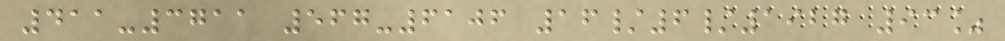411-3711 567-6106 16/6/1927 93%
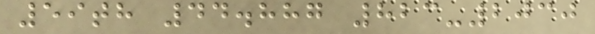59th 44.887 823-2030
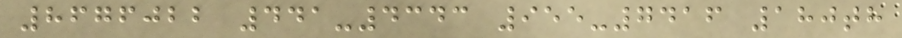8676022 441-4343 955-7416 180th
